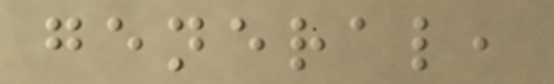general,
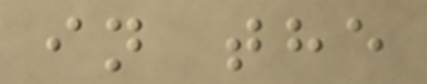in the
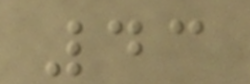43
